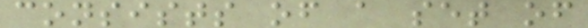consists of a set of
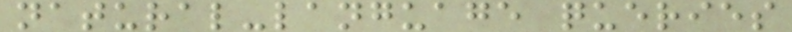natural-language queries
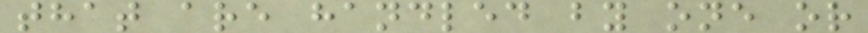that are handled by one or
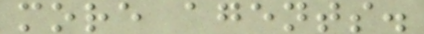more agents.
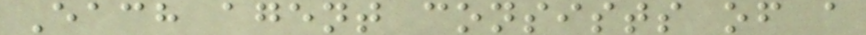Each agent consists of a
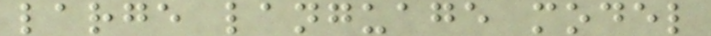large language model
